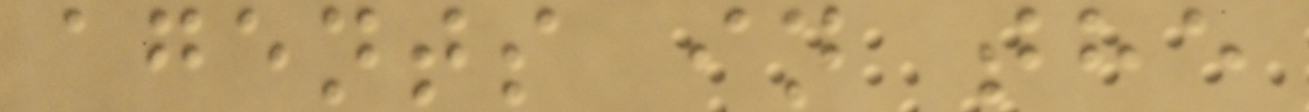agents in the
